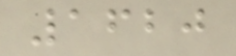1620
